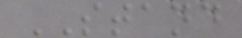STAND
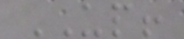UP!
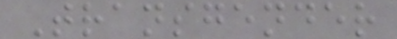Transgender
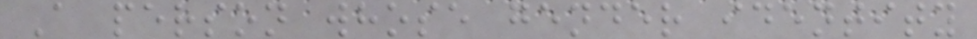A person whose gender identity
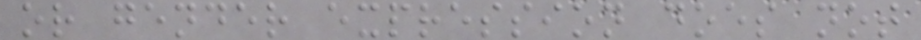or gender expression does not
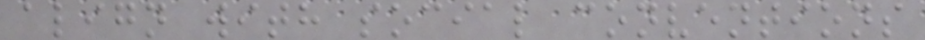align with social conventions
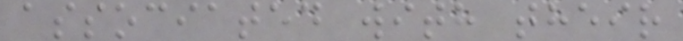associated with their
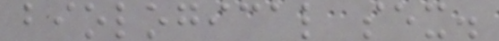biological sex.
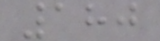180
